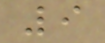9
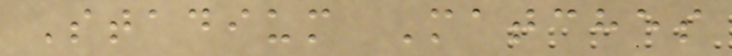Stadium Matches
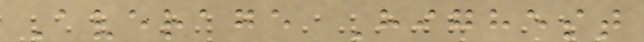Average Highest
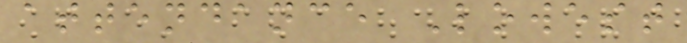attendance Lowest
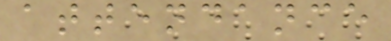attendance
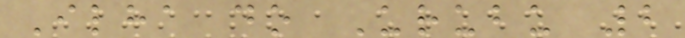Ilha do Urubu 2
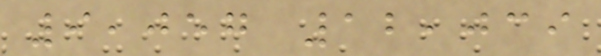9,057 12,039
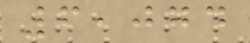6,074
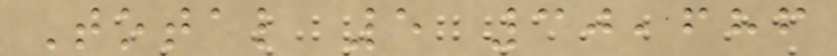Total 5 30,686
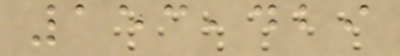153,429
